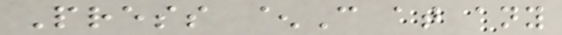Press ^C at any
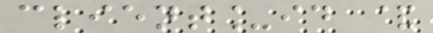client_id &
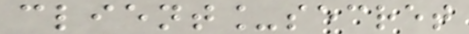client_secret
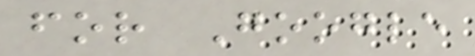for Google
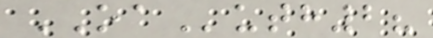OAuth2?
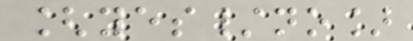[yes/no]
